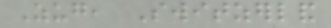Zug, Switzerland
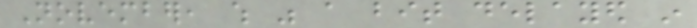November, which was a bit delayed in
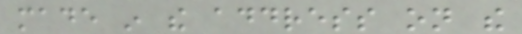made in the address on the
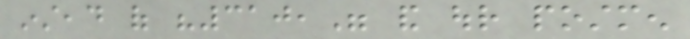instead of "310," and our postmen
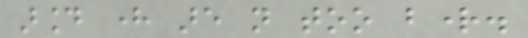around here are not too bright.
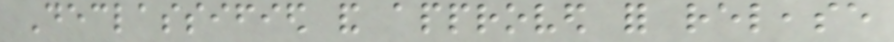Declassified and approved for release
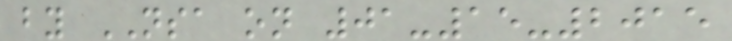by NSA on 01-15-2015
